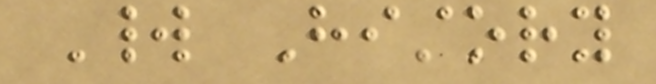World History
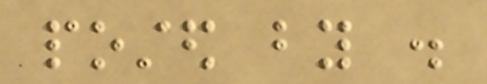posted by .
